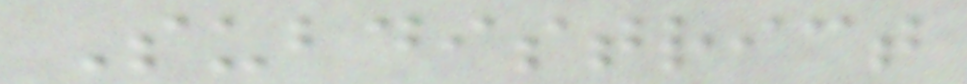Subdistrict
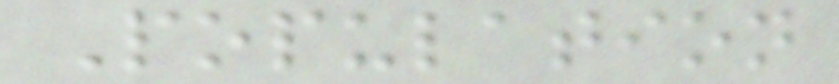Population
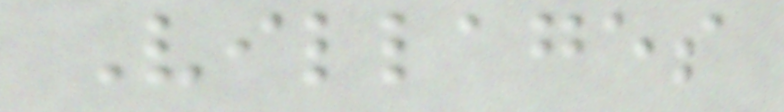Villages
